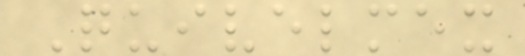Quivelmex
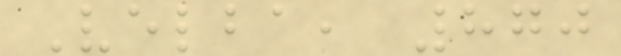Velba, 870
